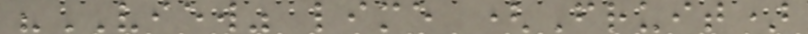"VIEW" lime (Fruit)
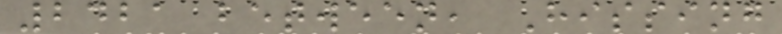2421 between, Hissing
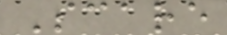Scare
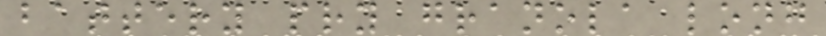battery pry granola long
